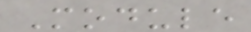Module
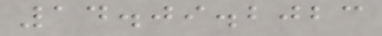14.09.2023
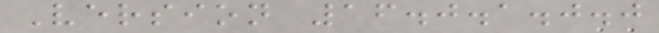Version 16.0.1.0.0
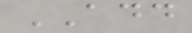ADD
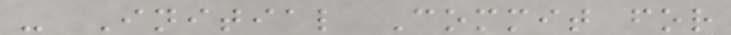- Initial Commit for
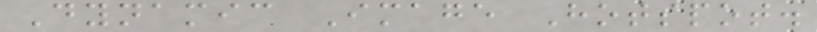Dynamic Image Hotspot.
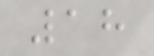18
